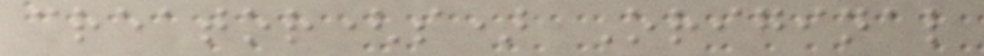creator(s) Original
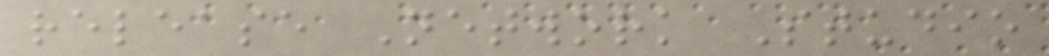release Network Studio
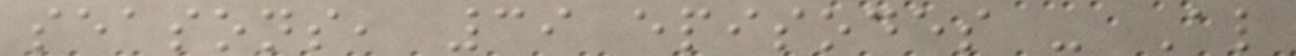seasons, 39 episodes - Al
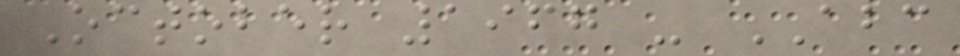October 1967 - ABC
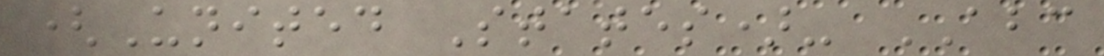(United States)- ABC
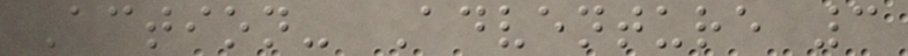Action- Adventure 3
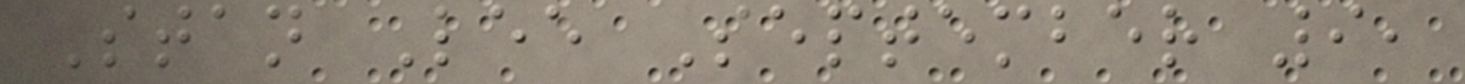Stan Lee September 9,
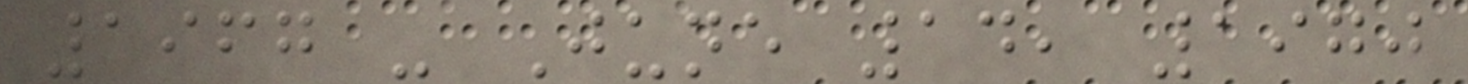1967 - June 14, 1970
